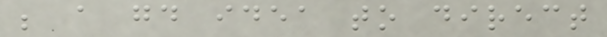be a good idea to direct
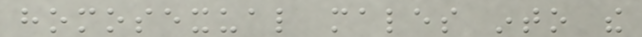homosexual males into the
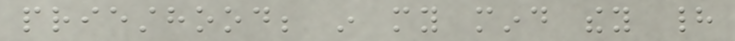priesthood; in my mind they had
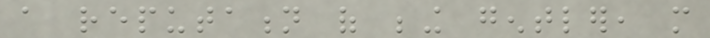a reputation of being gentler, more
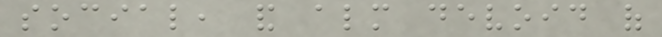social, and almost devoid of
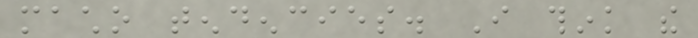macho tendencies. I think the
